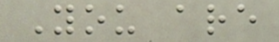You are
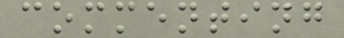commenting
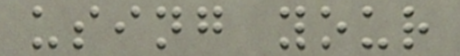using your
